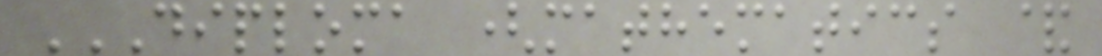DIPLOMA (MATHEMATICS &
